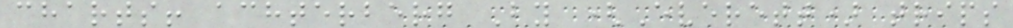charts! achterberg By (Everett) trips
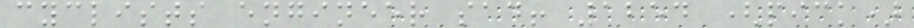cyclists engineer sad! 1254 (pick)
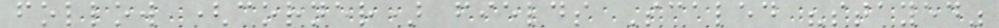follow (corner) fields Scaled "stayed"
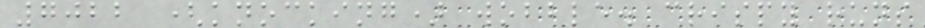7022 (knocking) wobble. crispy runs
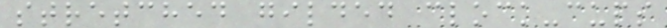stretched gilded clock-cups
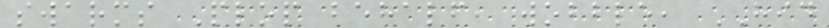swarms Plop behalf, wobble, HID
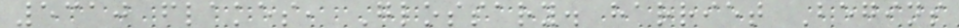5310 flakes, Glossary. harriet Begins
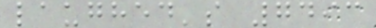laughed's 7493
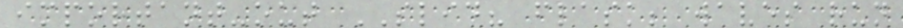important-out SLID? flask; waves run
